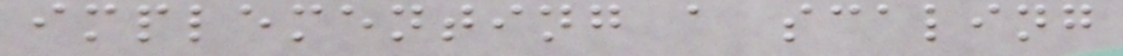implementing a scaling
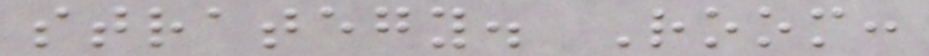strategy. Room:
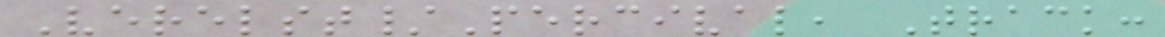Verelst/Percival, Track:
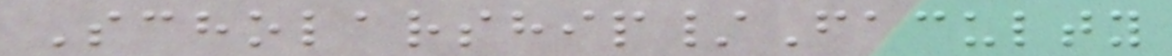Scholarship/Faculty
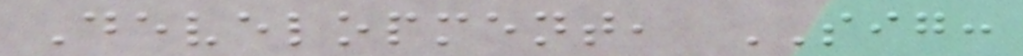Development, SIG:
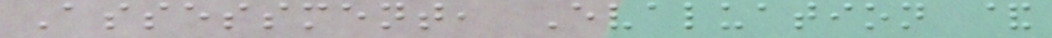Assessment, Evaluation &
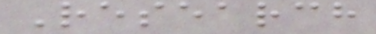Research
